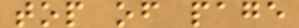top of page
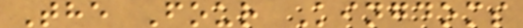The Four Kingdoms
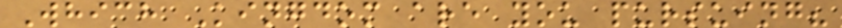Which Kingdom are you pursuing?
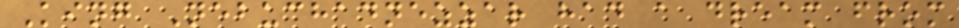King Nebuchadnezzar had a dream from
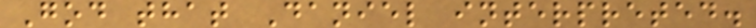God that Daniel interpreted.
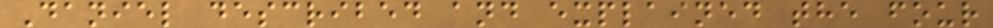Daniel described and explained the four
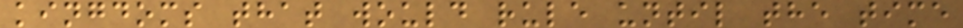kingdoms that would rule until the time
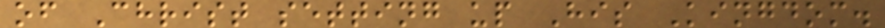of Christ setting up His Kingdom.
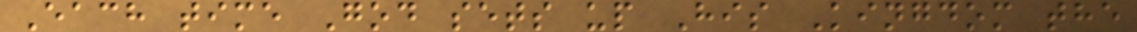Each time God sets up His Kingdom the
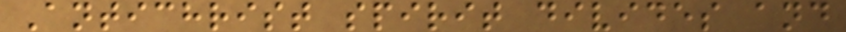Antichrist spirit divides and
